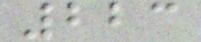223
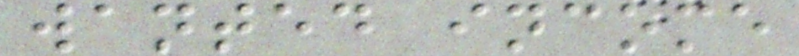wanted income
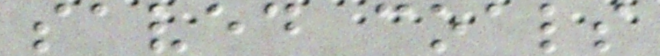saved coals
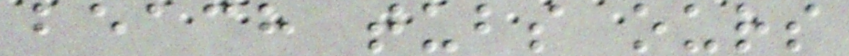beach tubs ours
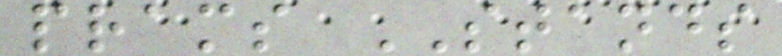prams STANDS
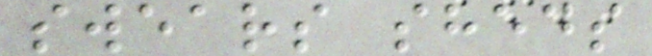swears sheds
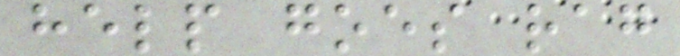help goes rag
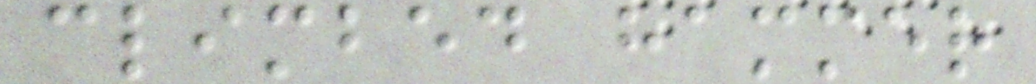climbed hammer
